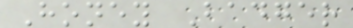Honey Badger
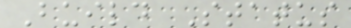Build Status
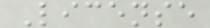License
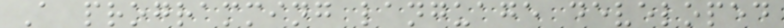A programming language developed
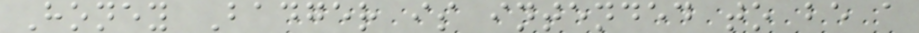Honey Badger is intended to be a
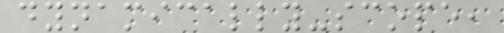dynamically-scope,
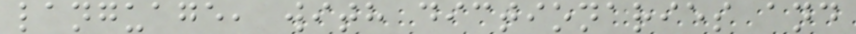language, with dictionaries and
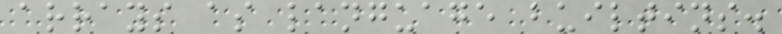arrays as language builtins.
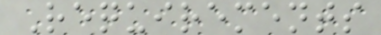Requirements
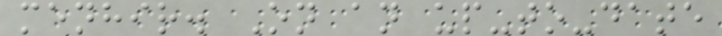menhir. On an up-to-date
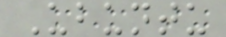Ubuntu
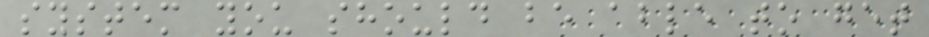system you should be able to get
